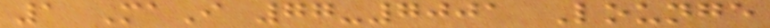1 MaI 77-7001 Lounge
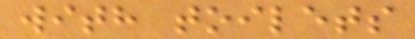with toilets
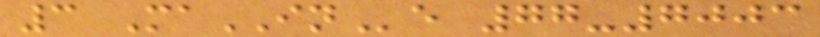3 MaINe 77-7003
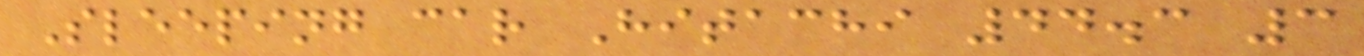Sleeping car Hitachi 44.3 3
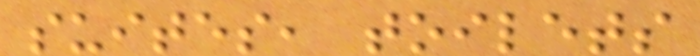suites, toilets
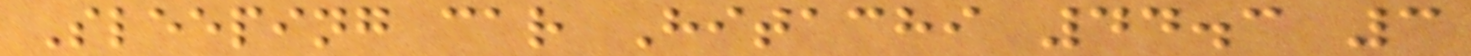Sleeping car Hitachi 44.3 3
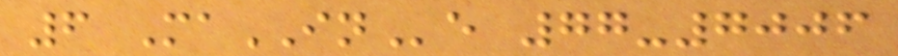6 MaINe 77-7006
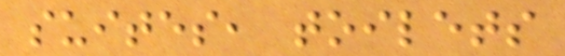suites, toilets
